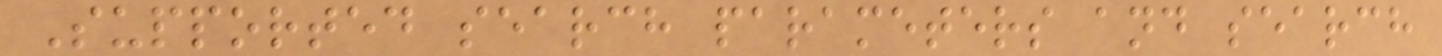Supported search parameters and search
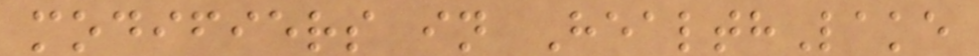modifiers in HealthLake
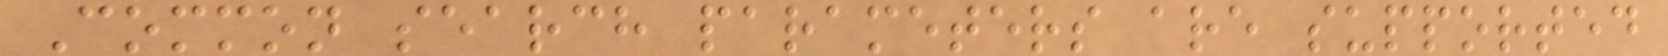Common search parameters are supported
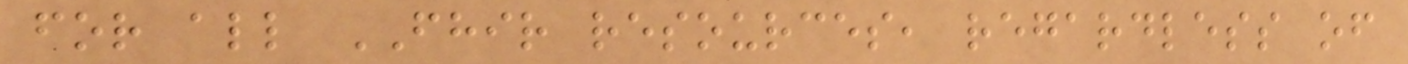for all FHIR resources, regardless of
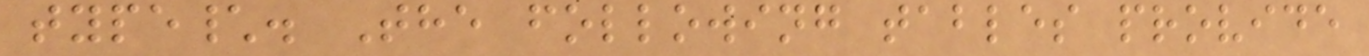type\. The following tables provide
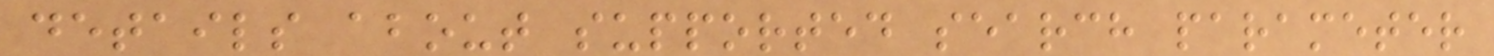details about supported search parameter
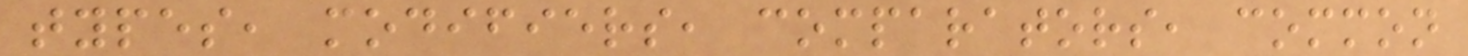types, modifiers, comparators, common
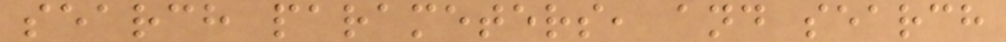search parameters, and search
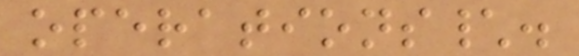operations\.
